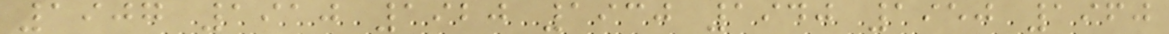1907 1910 1920 1930 1940 1950 1960
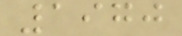1970
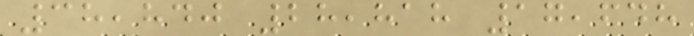38,840 28,818 17,648
